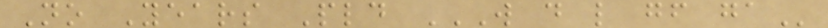No Years Pld W D L GF GA
